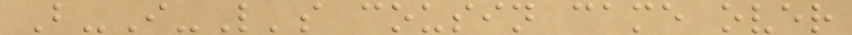B-I-L's cousin came over
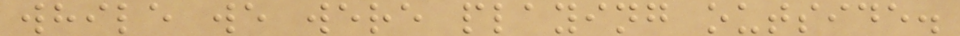while we were playing outside.
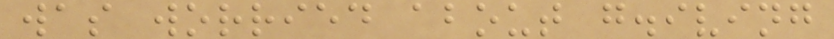was worried about g.iving
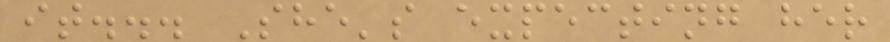it... She's expecting her
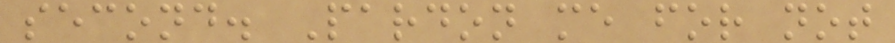second. Pardon me for not
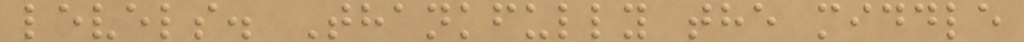levels. Thankfully the middle
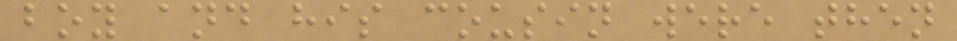boy and his cousin were then
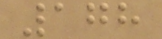178
